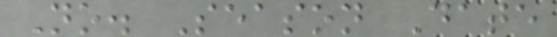No. Season Date
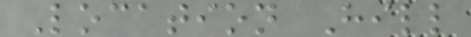Location Hill
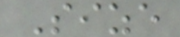Size
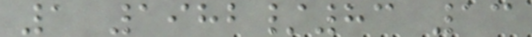1 1982/83 13
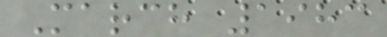March 1983
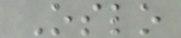Oslo
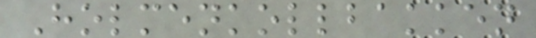Holmenkollbakken
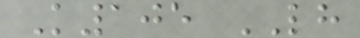K105 LH
